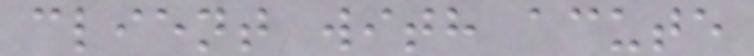client with acute
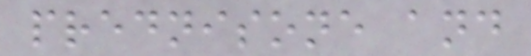prednisone and
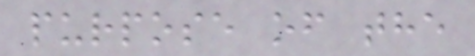purpose of the
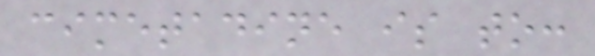cimetadine is to:
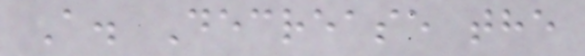A. Decrease the
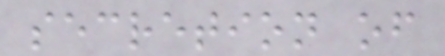secretion of
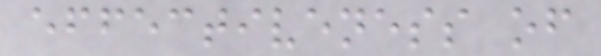effectiveness of
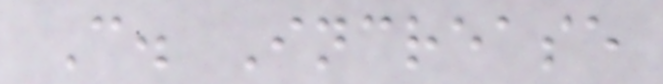C. Increase
